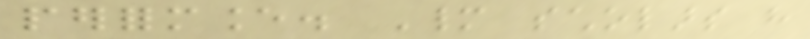performance. Many scholars have
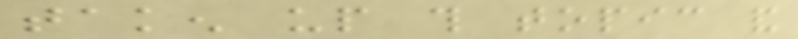taken up this topic and
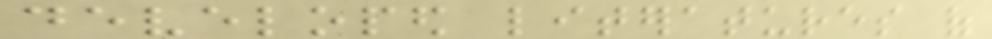developed literatures of
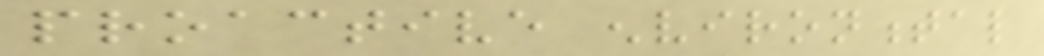proactive environmental
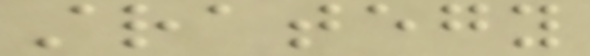strategy
